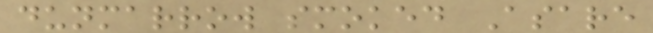dunmarrow smoked Asare
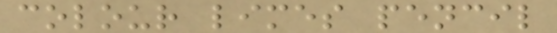colour limes pencil
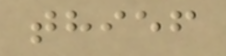thief
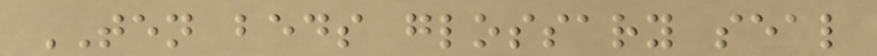TEN beds glossary seal
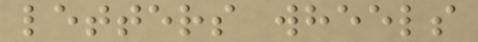letters wheels
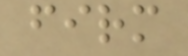firm
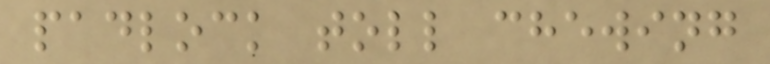padlock toll chewing
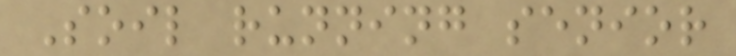Soil running senior
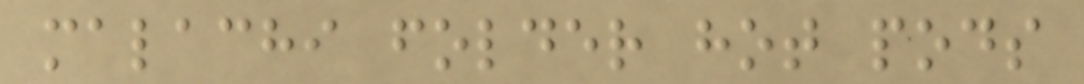malachi folder hot pods
